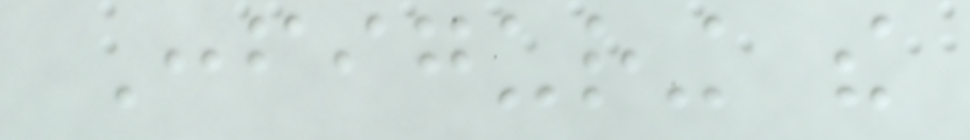Configuring the
